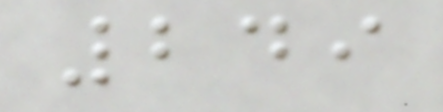249
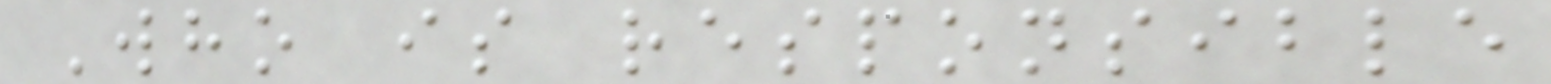Who is responsible
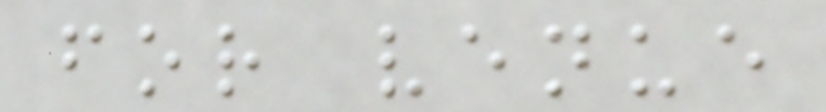for venue
